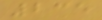235
